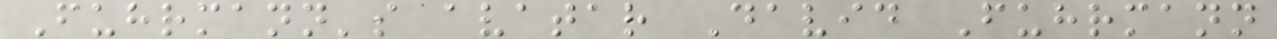Fuhrmann's avatar David Fuhrmann
